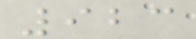923
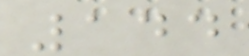144
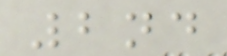2nd
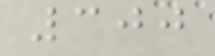300
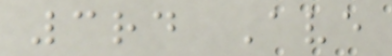3rd Ave
